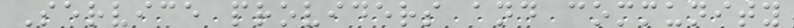Service providers and community
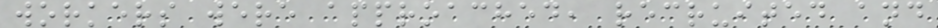workers were approached, recruited and
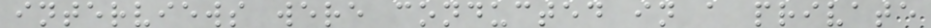interviews were conducted in a private
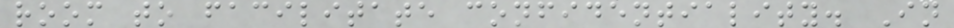room to facilitate confidentiality. In
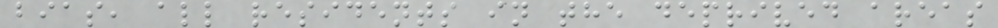bias, all residents in the deprived areas
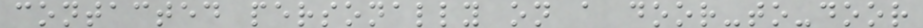contacted personally on a door-to-door
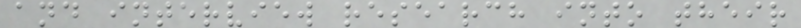and interview research into their
